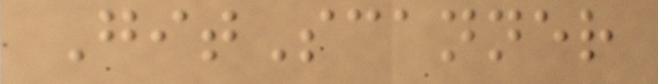GitScanner
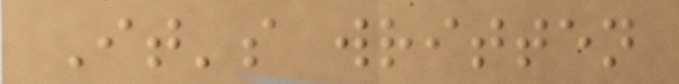It's written
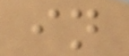in
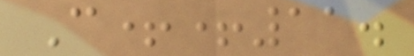C++11.
